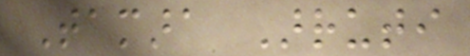Tamara Arruti
